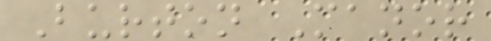Burton Manor
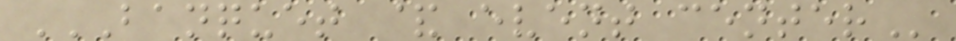BANQUET & EVENT CENTER
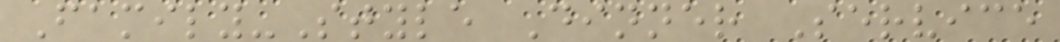Family-Style Dinner Service
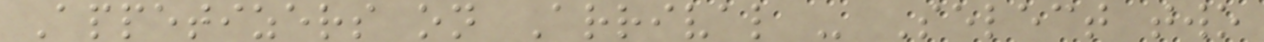Appetizers on Arrival - Select two
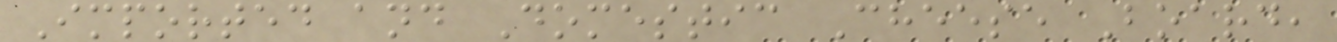Imported and Domestic Cheese Board,
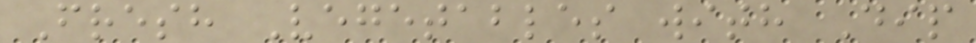Fresh Vegetables with Dip
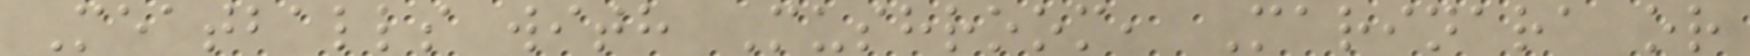Meatballs with Mushroom, Marinara or
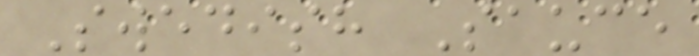Swedish Sauce
